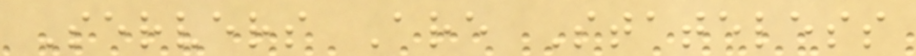Servers Are Stateless
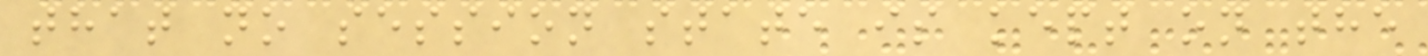that no session state is kept on the
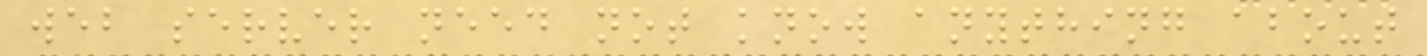web server need not know anything about
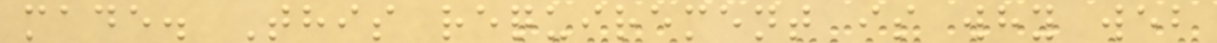made. This requirement is why web
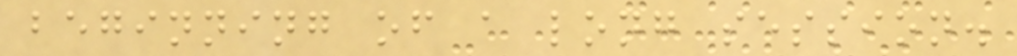beginning of a long session.
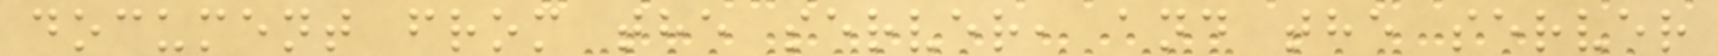document from the server, and the server
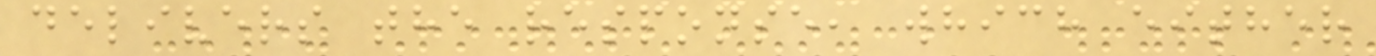delivers the response, which either
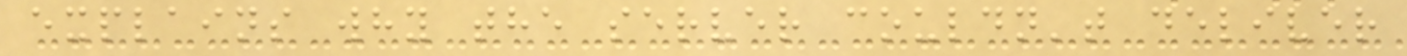explains why the server couldn't deliver
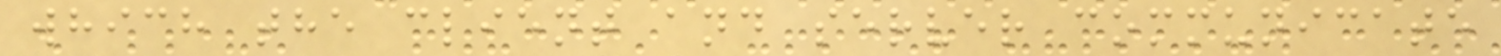which the client and server communicate
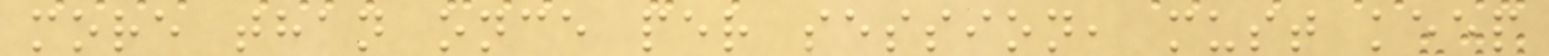more than once per session, must keep
